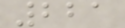221
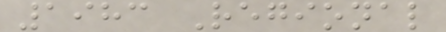1983 Regional
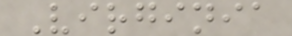Virginia
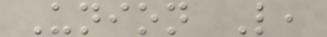Union L,
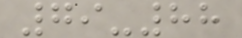79-88
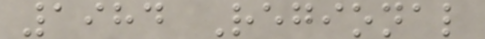1984 Regional
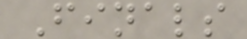Finals
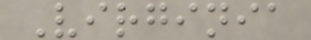Virginia
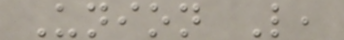Union L,
